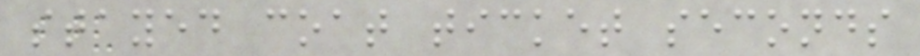stayed coat ticket seconds
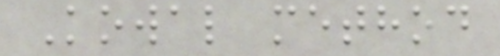Kowal method
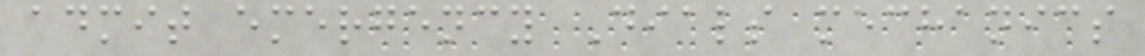admit emergency Dials mechanics
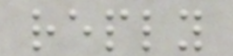reply
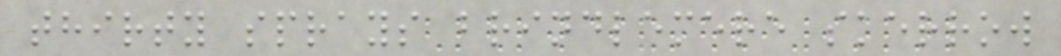thirty sprays brindlemere skerrow
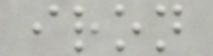iron
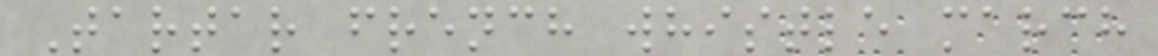Tartar french whistle march
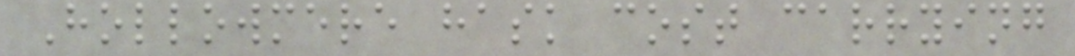Hollowmere hask cost carrying
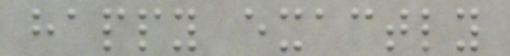happy exactly
